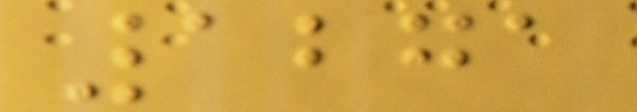1271
